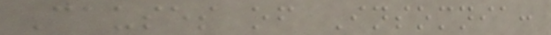Causes of Insomnia:
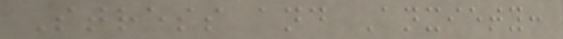Stress and Anxiety:
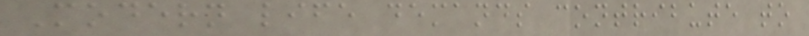Modern life demands contribute to
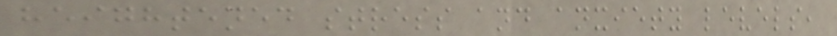heightened stress and anxiety levels,
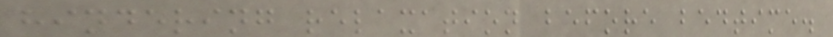hindering relaxation before bedtime.
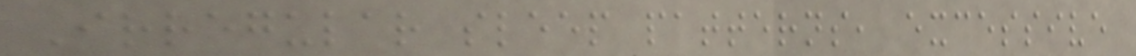Irregular sleep patterns, excessive
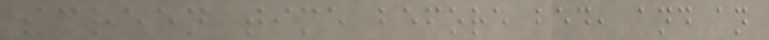screen time before bed, and an
